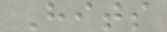Hits
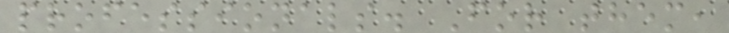professionals. For them,
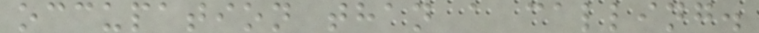occupation than a calling.
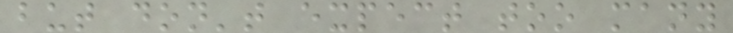but don't expect too many
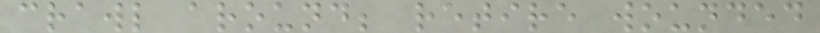crawl around; retire wounded
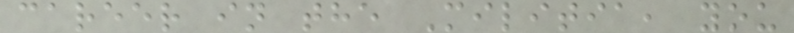career in the Militia, you
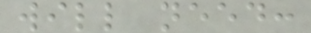will need:
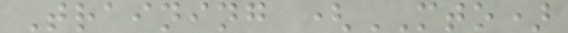Training (MTO)
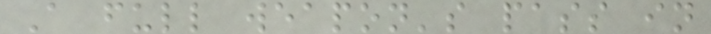A full weapon's pass in
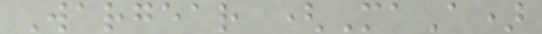Wargear (MaA)
